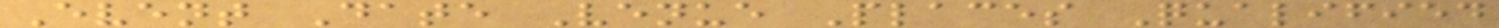Event Date Venue Places Qualified
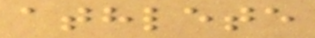athlete
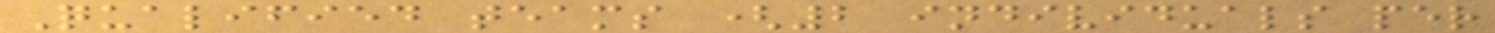Qualified teams (2 individuals per
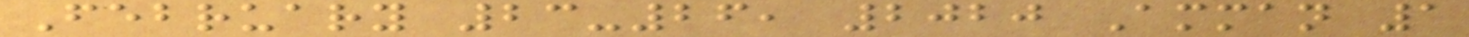February 23-26, 2020 Amman 1
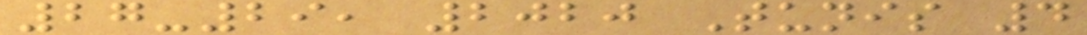27-29, 2020 Tunis 4
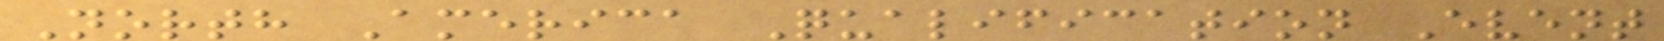North America Qualification Event
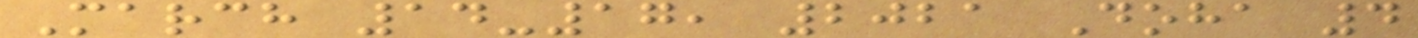March 14-17, 2021 Doha 4
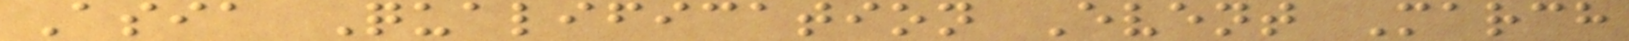Asia Qualification Event March
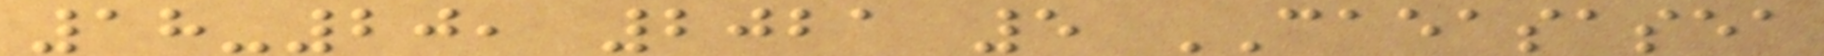18-20, 2021 5 CAEASASEA
